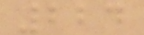224
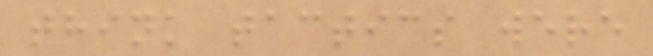think tactics were
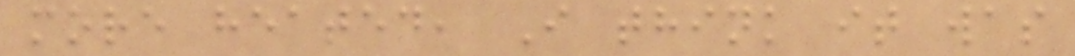more heated, I think it was
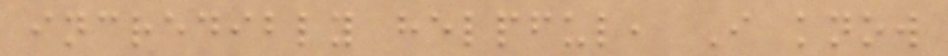incredibly helpful, I know
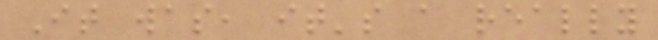It was, it's a really
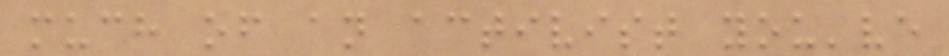much of an activist you've
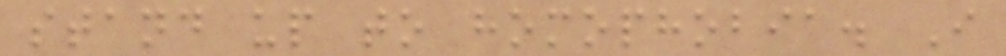stand up to homophobia. I
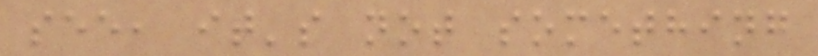see, it's not something
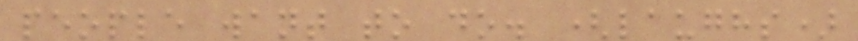people want to do. (laughs)
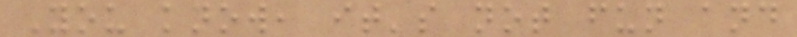You know, it's not fun and
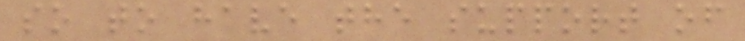so to have the support of
